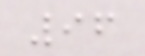96
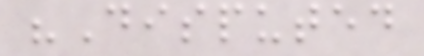"Disputed
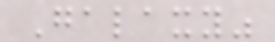Galaxy"
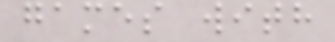games with
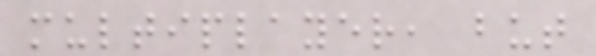multiplayer, but
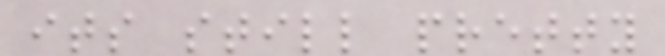its still pretty
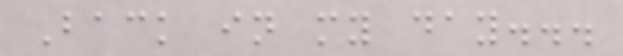Back in my day...
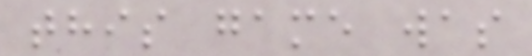this game was
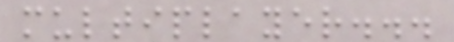multiplayer...
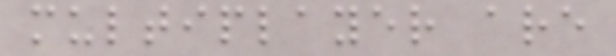multiplayer are
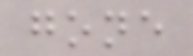gone
